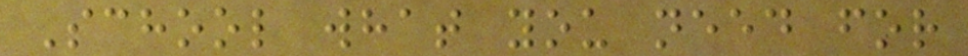School what you need for
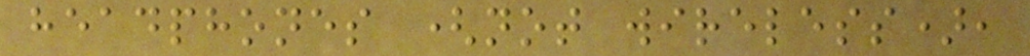headphones (not wireless),
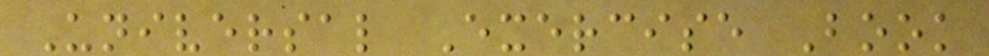Universal Exercise Book
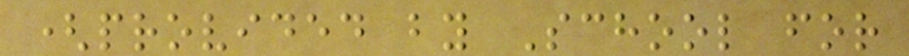(provided by School for
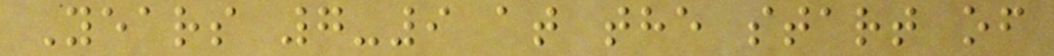Years 7-9 at the start of
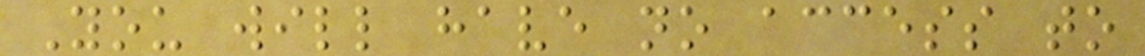You will have no access to
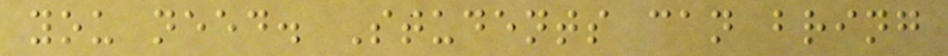you need. Students can bring
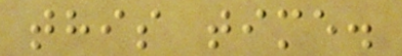this time.
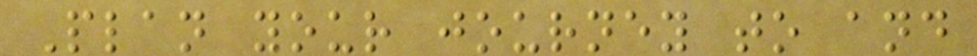Plan your journey to and
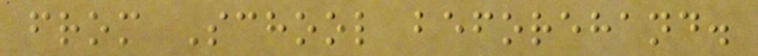from School beforehand.
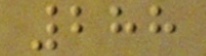288
